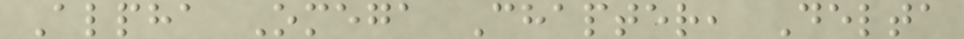Alpha Omega Chapter, Delta
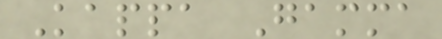Kappa Gamma
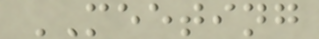MEETING
